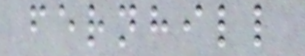fernhill
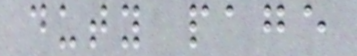duty page
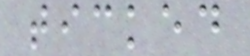ticked
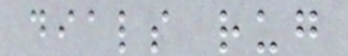dials rug
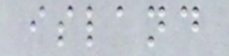island
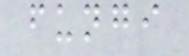fungi
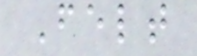Felt
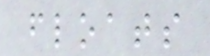floats
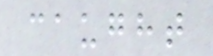caught
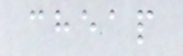cheap
